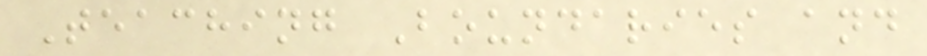Teaching Boundaries and
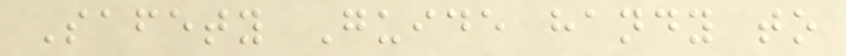Safety Guide handy to
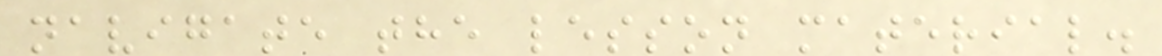navigate the lesson material.
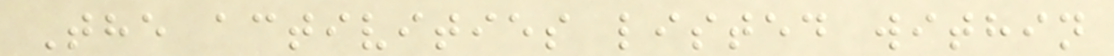The activities listed within
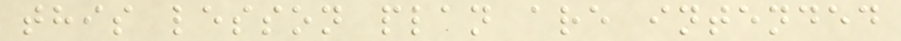this lesson plan are intended
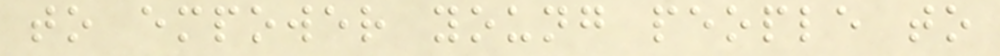to empower young people to
